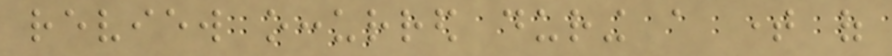review occurred during a time of
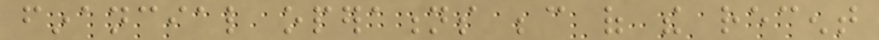financial operations because of the recent
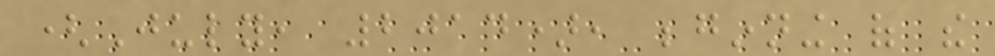(July, 2014), beginning of the
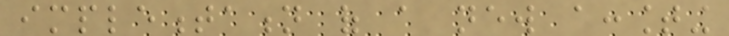implementation of a new accounting
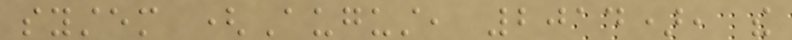system (August, 2014), the
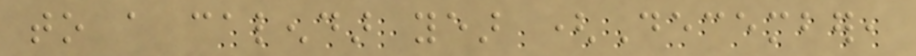to a calendar year (December,
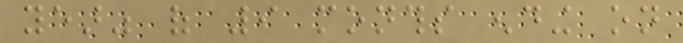year" of 9 months ending on
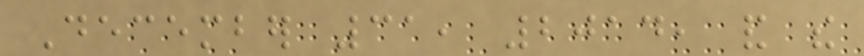December 31, 2014, and the
